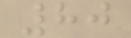80
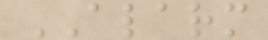ALARM
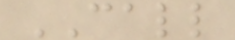CALL
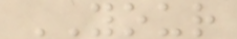YOUR
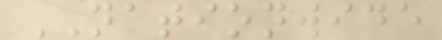NATIONWIDE
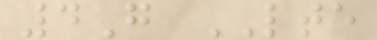4G LTE
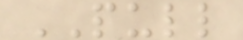PULL
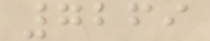7269
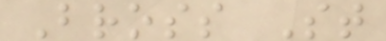Bross St
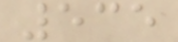535
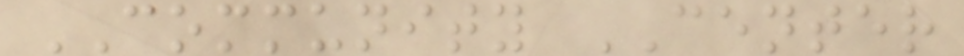COMMUNITY CENTER
